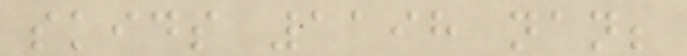skids 1198 nan;
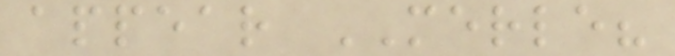appear MERLE?
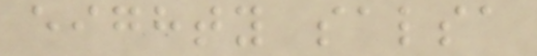eighty salsa
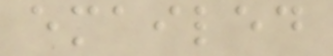emailed
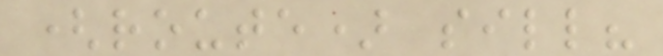(route) sill?
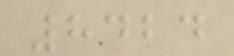8424
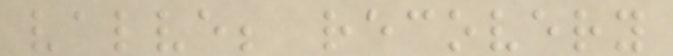valve; recovery
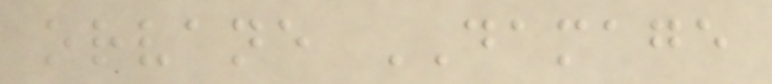orvane DAMAGE
